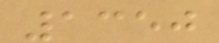1350
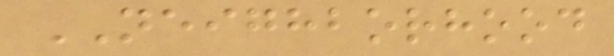NEIGHBORHOOD
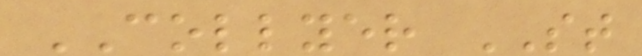COLLYER ST
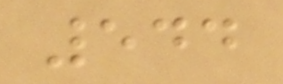544
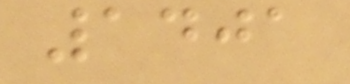1401
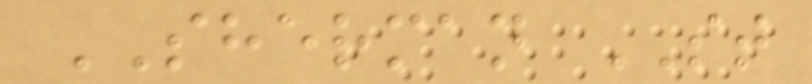SHERMAN ST
